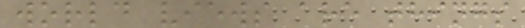world views are things
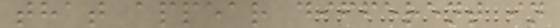that appear different in
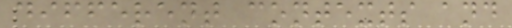different contexts and
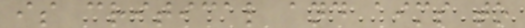is critical and aims to
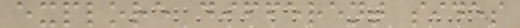explore different sides
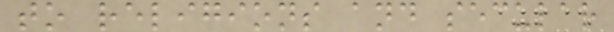to religions and secular
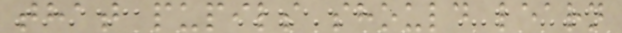that pupils should learn
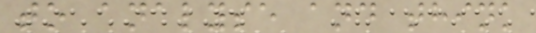to analyse and think
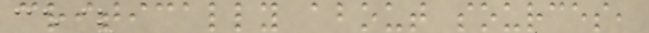critically about sources,
